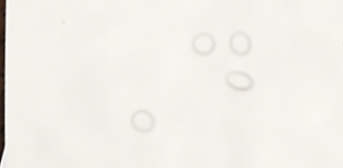D
